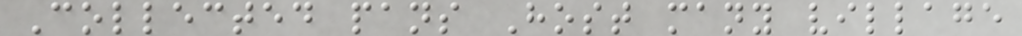Collected pans Host many village
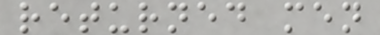returned men
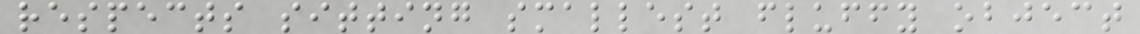respects sitting smallest fluffy object
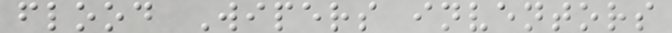flood Wipers inventors
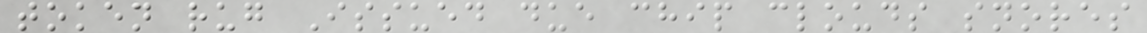token rug Issued due chip clouds snores
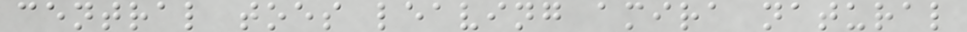central toes leaving amira natural
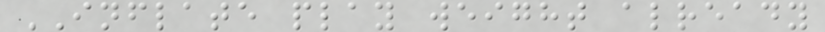INFLATE play weight already
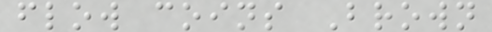flow coins Brown
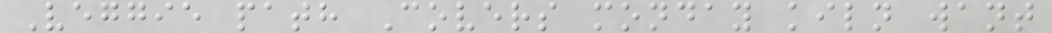Veggie path Covers monday kiln want
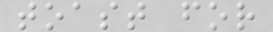toast for
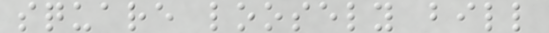square loosely bill
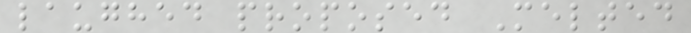laughed proposed Melted
